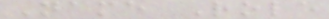Name Role
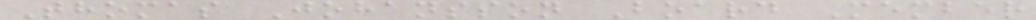Thomas Johansson Board Member
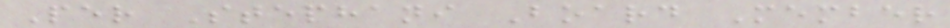Per Stephani Board Member
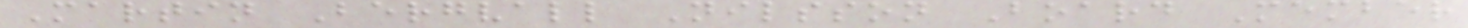Martin Bergvall Nilsson Board Member
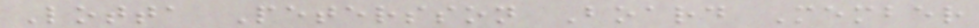Lotta Petersson Board Member
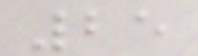25
